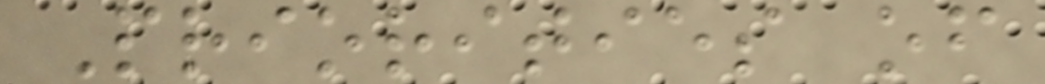Priorities of
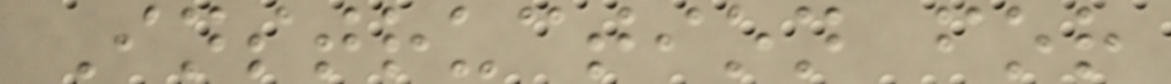Instruction for
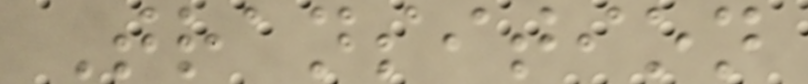Transition
